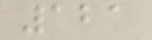121
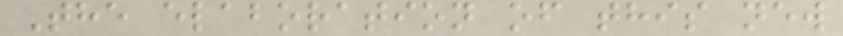The elaboration of this new
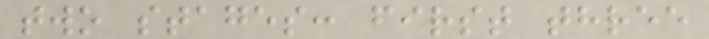two stages: first three
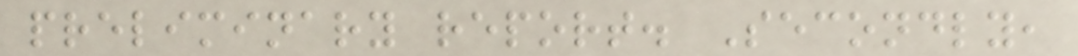preliminary report. Secondly,
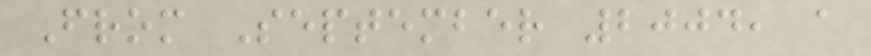From September 2004, a
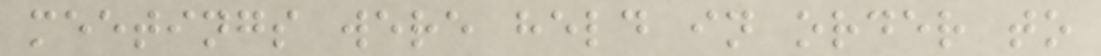meetings were held in order to
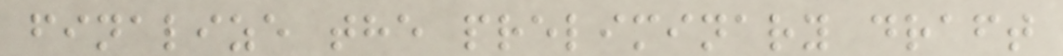finalize the preliminary draft
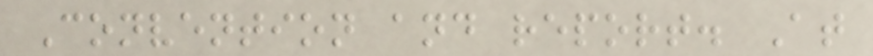Convention and report. At
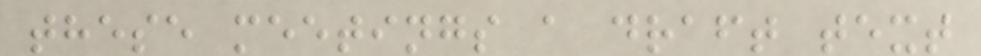these meetings a draft text
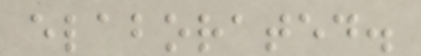elaborated.
